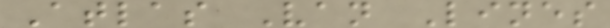Atlas Van Lines
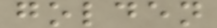golden
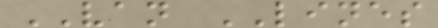VAN LINES
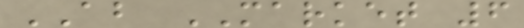AB MARKET 6
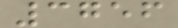3756
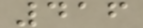416
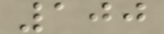100
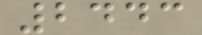2443
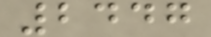2447
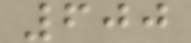600
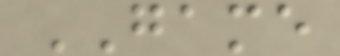GAME
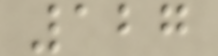127
